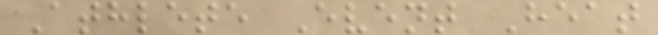Athlete Event Heat
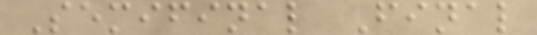Semifinal Final
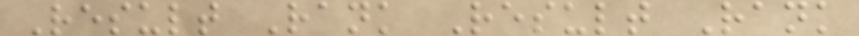Result Rank Result Rank
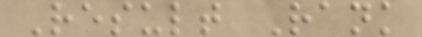Result Rank
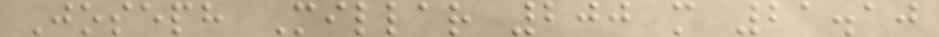Joseph Millar 200 m 21.10
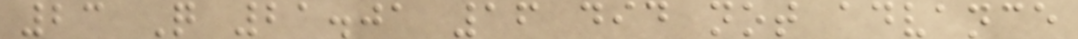23 Q 21.01 16 did not advance
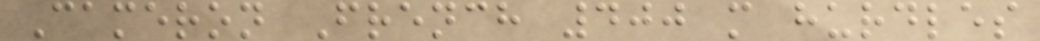Cameron French 400 m hurdles
